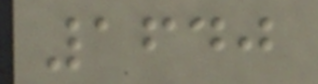1640
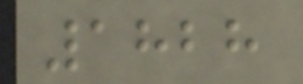1828
